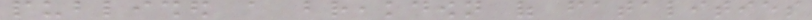published a breakdown of fatalities
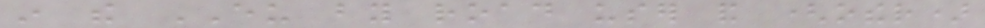in the EU by road user and (other)
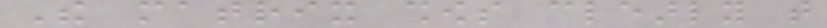The matrix shows clearly that
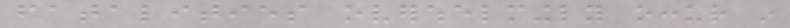fatalities overwhelmingly occur in
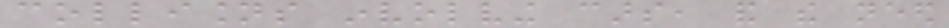collisions involving cars, and the need
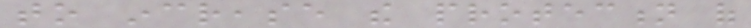to increase the protection of
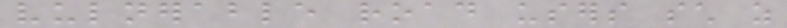vulnerable road users such as
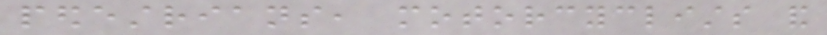pedestrians, motorcyclists and
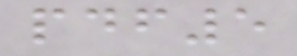pdf5
